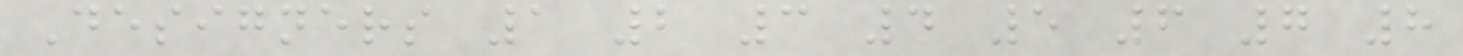Designers 1 2 3 4 5 6 7 8
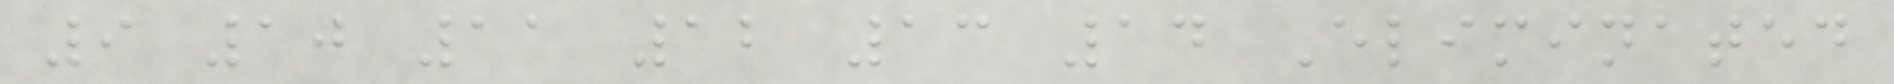9 10 11 12 13 14 Eliminated
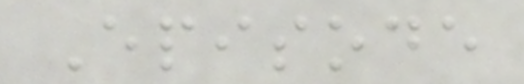Episode
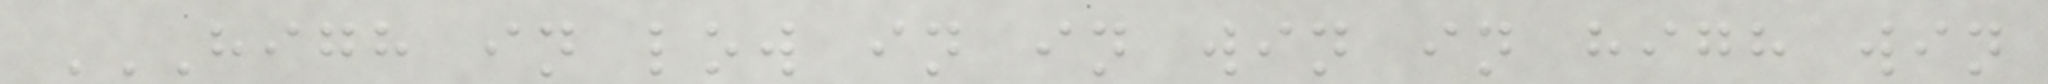HIGH IN LOW IN IN WIN IN HIGH WIN
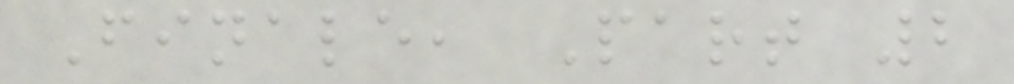Finale, Part 2
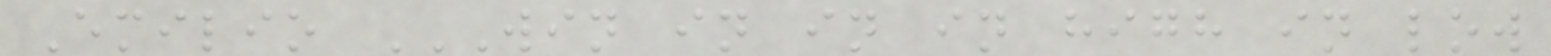Emilio WIN IN IN IN HIGH IN LOW
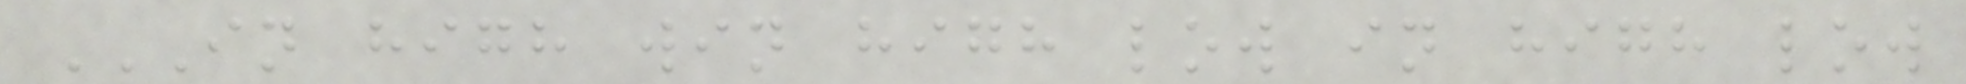IN HIGH WIN HIGH LOW IN HIGH LOW
